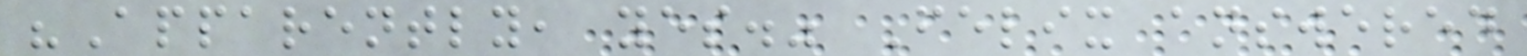"Apparently, yes." Felix answered
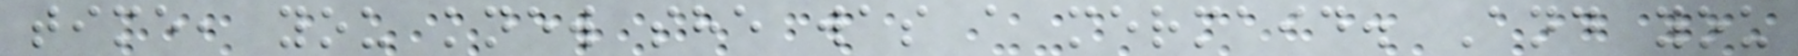time, you knew she was a mermaid. And you
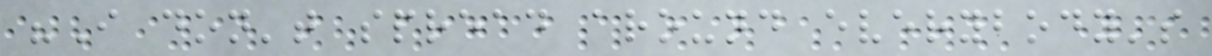"I don't spread around everybody's
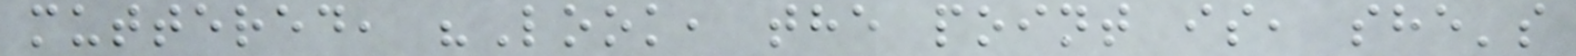muttered, "Look, the point is, she's
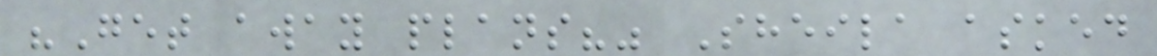"Get away plans?" Sheila asked
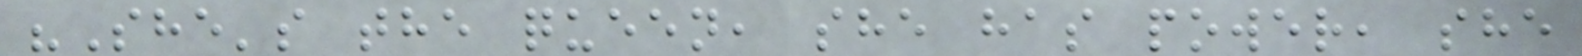"She's the queen, she has power, she
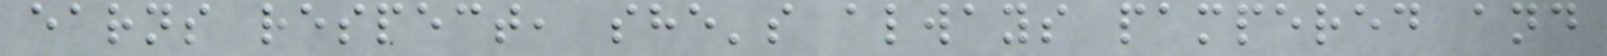earns respect, she's always pampered and
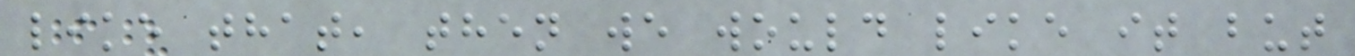like that, then we would like it but
